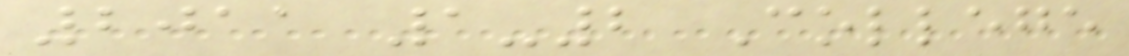2011 1-2 College
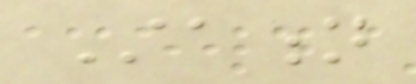Station
